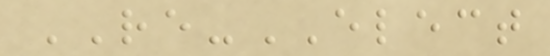RE-ELECT
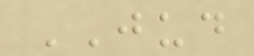JUD
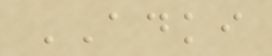ADKI
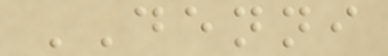DENNI
